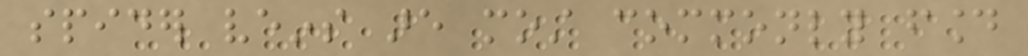spider veins are most commonly found
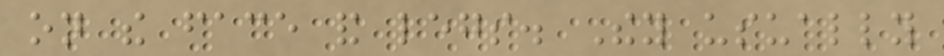on the face and legs. They usually
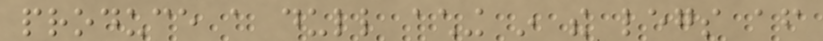produce a dull aching in the legs after
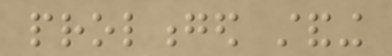prolonged standing
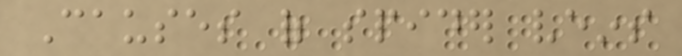Causes of spider veins
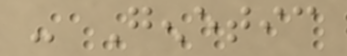- Genetic
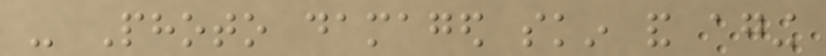- Photo damaged skin and aging
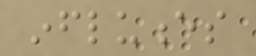influences
